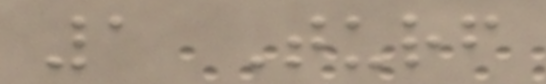1 Turf
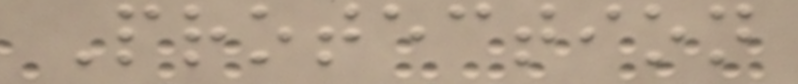Protection
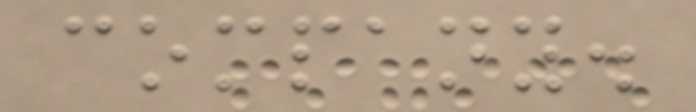company.
